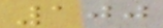100
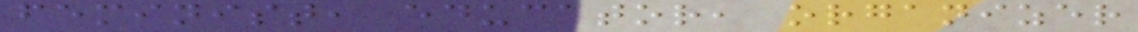feminist, educator, organizer
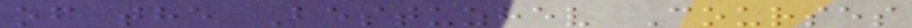of the Bestuzhev Courses
